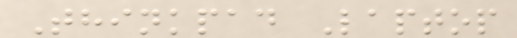Thinkpad Laptop
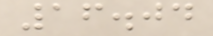16.04
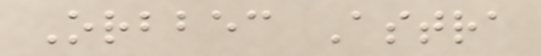Orbbec Astra
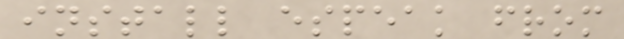install espeak from
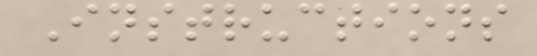Instructions
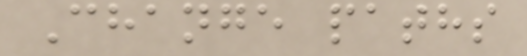Change paths
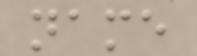name
